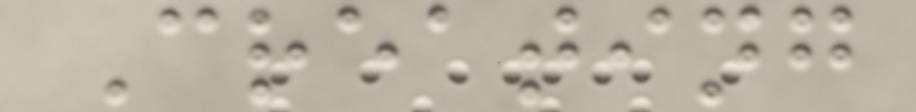Creating
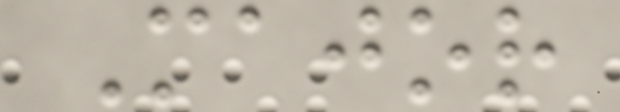Major
